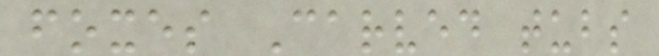foxes Carved tubs
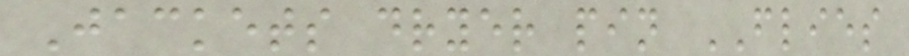Jackets dryer pin FLIES
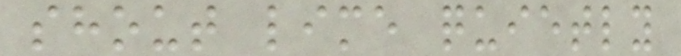shout lime quietly
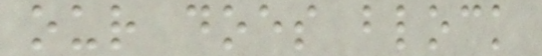our does block
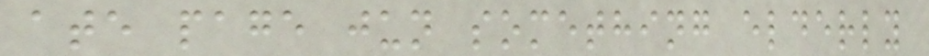ate page jun something elderly
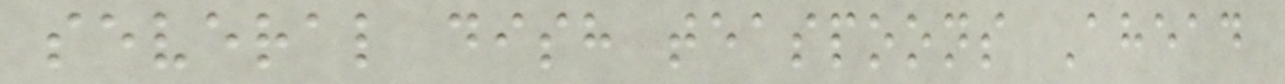several dish teaspoons Ahead
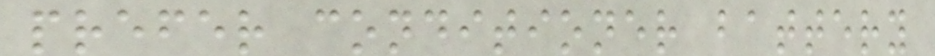prefer conditioner battery
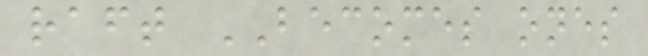raft BECOMES ones
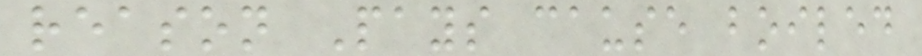reason Pays cause boiled
